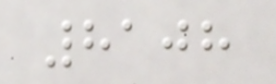8108
